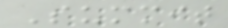Summit
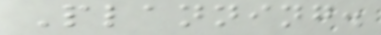Planning.
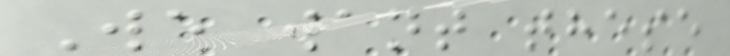We want these
